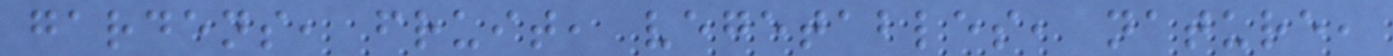gardens, fruit, vegetables, nature,
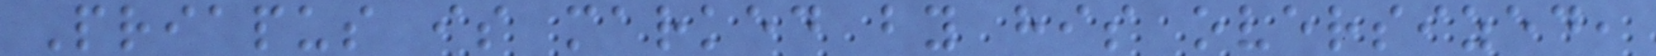Priapus is marked by his oversized,
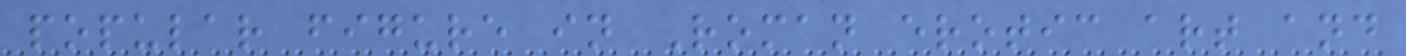popular figure in Roman erotic art and
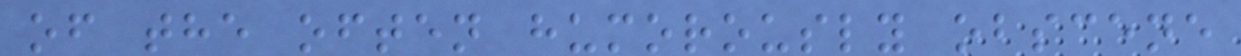of the often humorously obscene
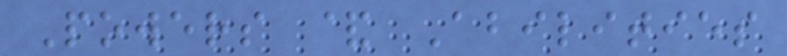Powers & Abilities
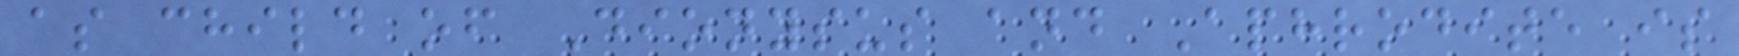as child of Dionysus and Aphrodite is
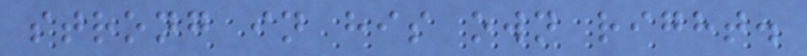strong in his own right.
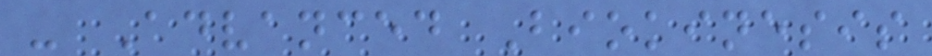- Advanced Biokinesis
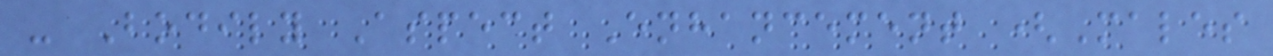- Bodily Aspect Enhancement (Males
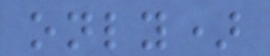only)
